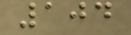104
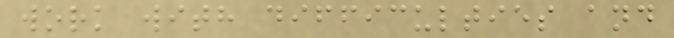work with difficulties and
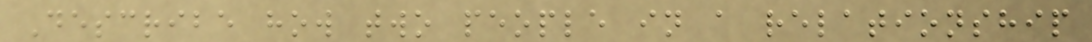Describe how two people in a relationship
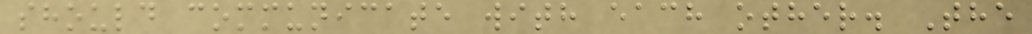should communicate with each other. The
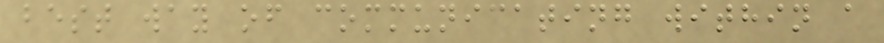best way of communicating within a
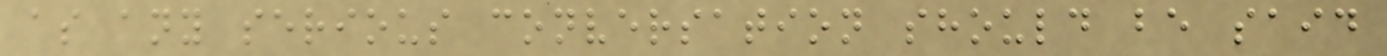as any serious conversation should be said
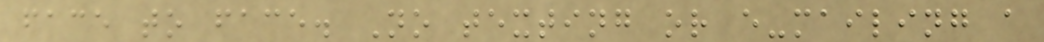face to face. No texting or e-mailing a
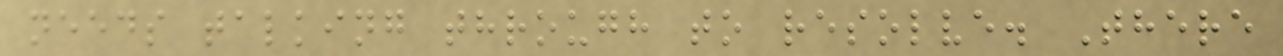needs talking through to resolve. There
